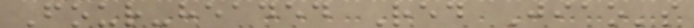Four-headed Red Jiao's
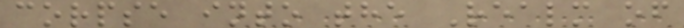corpse into the Realm of
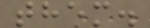them.
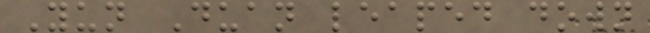Yun Duan leaped down
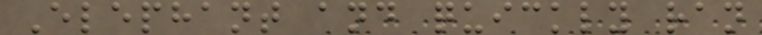Elephant and quickly ran
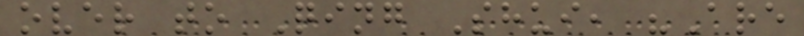over to Qing Shui, "Are
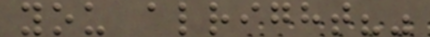you alright?"
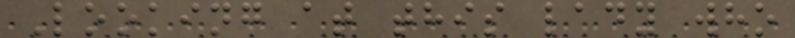Looking at this lady who
